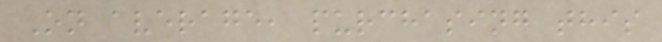On average, purchasing this
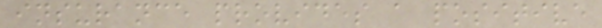insurance provides a positive
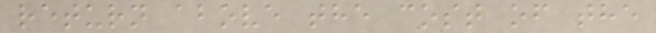return above the cost of the
